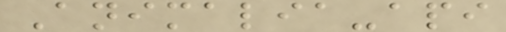Animalia-api
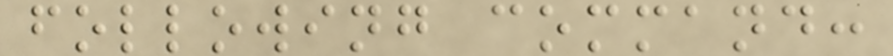following command:
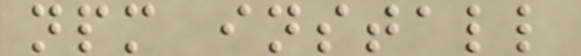npm install
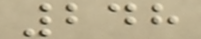248
